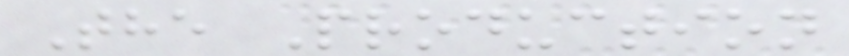The Production
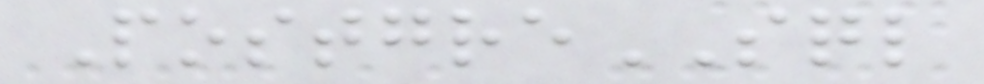PostgreSQL
